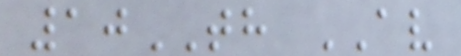10TH AV
